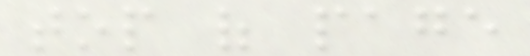top of page
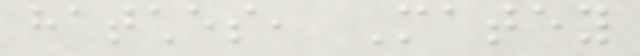hatches, Matey
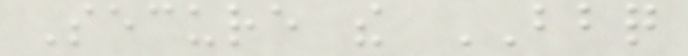Secure the BBQ
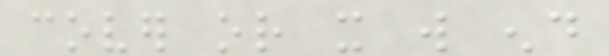cover or it will end
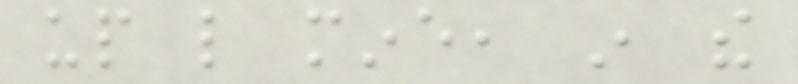up like mine, in the
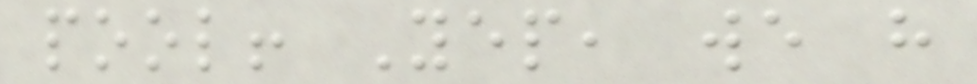pool! Yep, we have
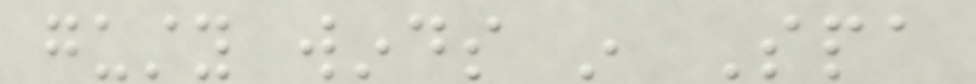gusty winds in Spa
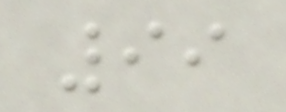99
